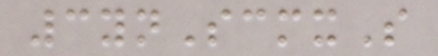3ynScmxS
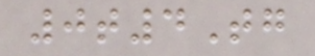0t4Tg
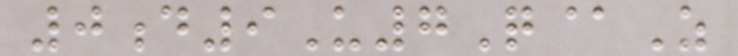0d9U7Q@Z
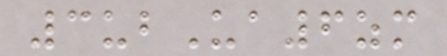3ubUa6zm
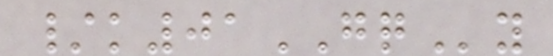/k01GQy
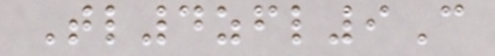Tl4zfl9C
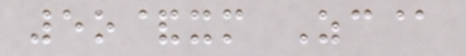5o&xm Zc@
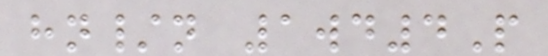hn/n 1wd4P
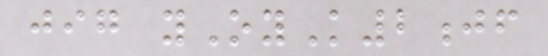jig yOyK2jf
